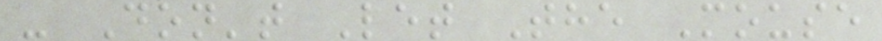- Don't Let The Mouse
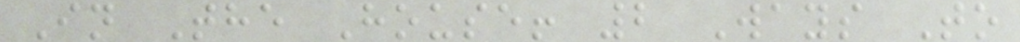In The House! 2 Ways To
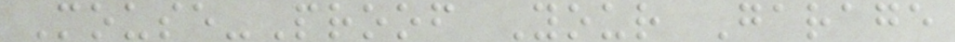Mouse-Proof Your Garage
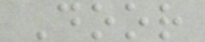Door
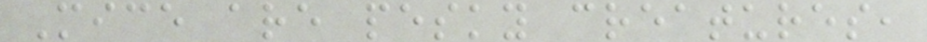Mice are pesky creatures,
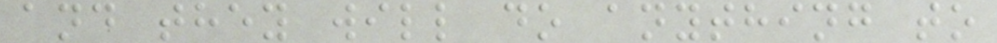and they will do anything to
